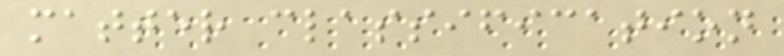matter classification
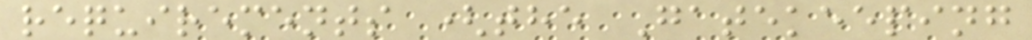requirements (the Gatekeeping
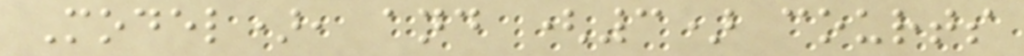Model), and (3) courts
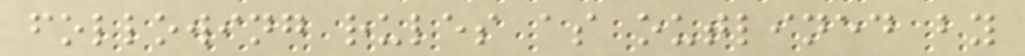following rules as outlined by
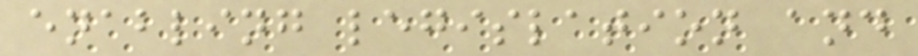enabling legislation and
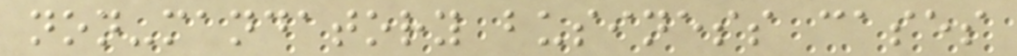non-mandatory business cases
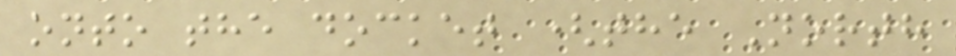onto the docket (the North
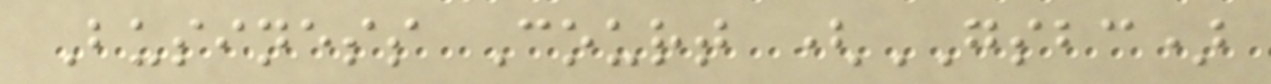Business Court (GSBC)
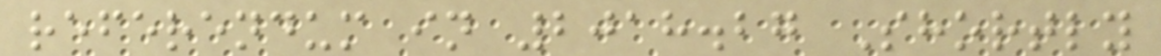referendum in 2018.27 Shortly
